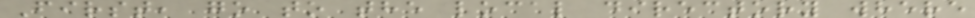First, go to the local directory where
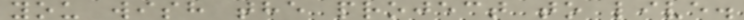you wish the project to live.
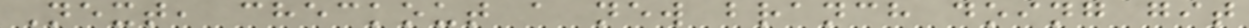Next, checkout a new branch doing git
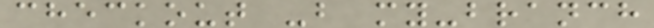checkout -b my-branch
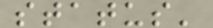status'
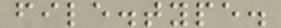file.type.
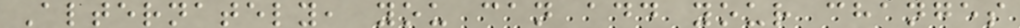Alternately, you can add your changes
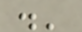.'
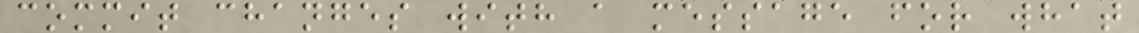commit changes with a message for what
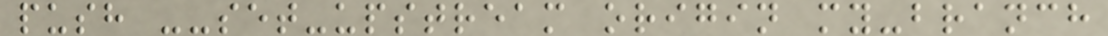push --set-upstream origin my-branch
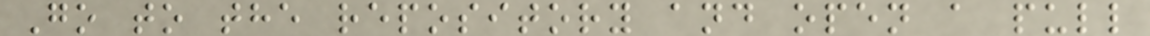Go to the repository and open a pull
